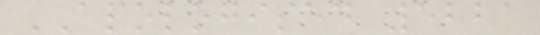APOLOGISED 5221
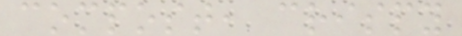compost, crispy
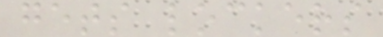gets lockers
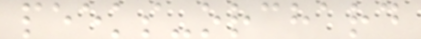peeks-orchard
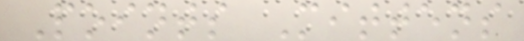Points Mittens
